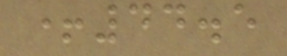+44.5
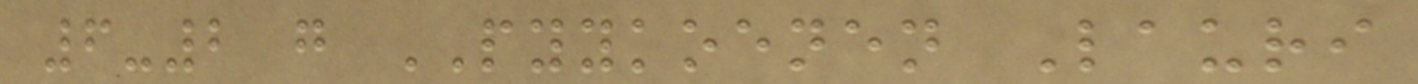6-2 g PYYKOENEN Lauri
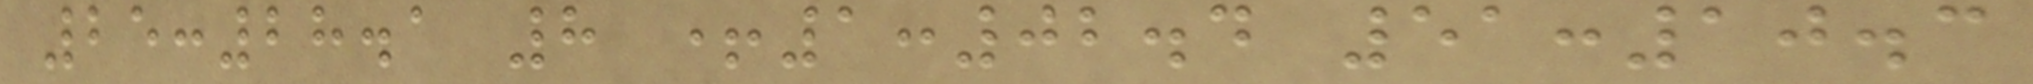25:28.1 8 +1:02.4 51:10.3
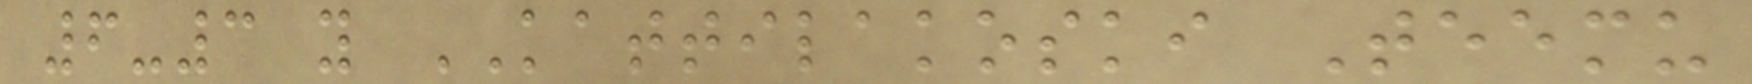6-3 y KATTILAKOSKI Teemu
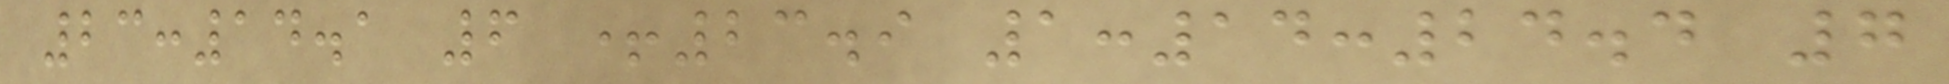23:14.1 6 +23.9 1:14:24.4 7
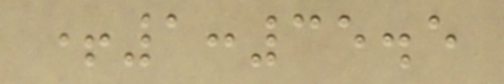+1:35.5
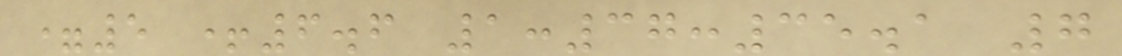=5 +6.6 1:37:35.1 7
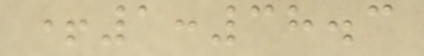+1:38.3
